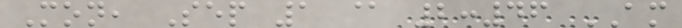Mon, Sep 1 @ 2:46 AM
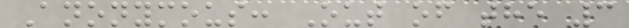Anonymous: Out of the 3
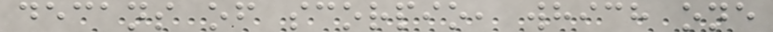decans of scorpio, which one
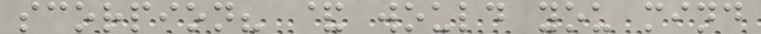scorpion? & would you mind
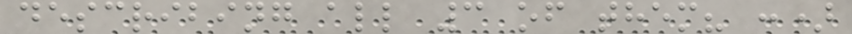describing all 3 of them? :)
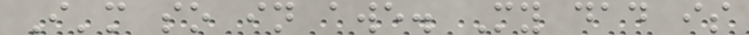I'm so in awe. My dad is
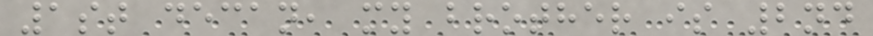1st decan, my brother is 2nd
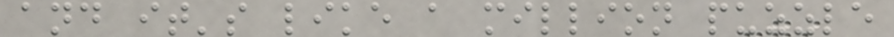and it's like a million puzzle
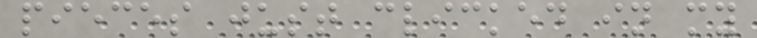pieces just clicked in my
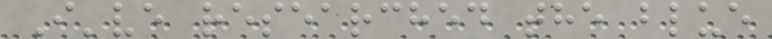I've researched the blue
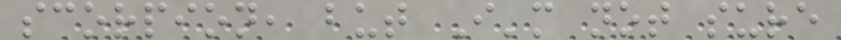scorpion, but I'm not sure
